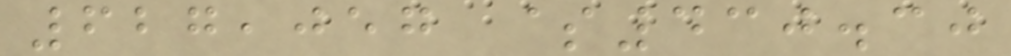627,057 $430.30
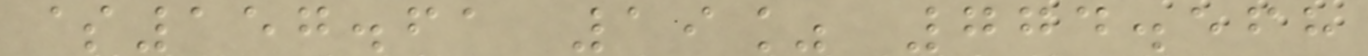$157.61 19% 774.568
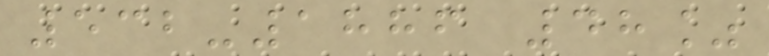532-1886 48%
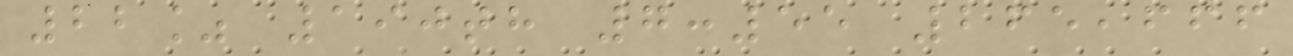22% 190th 7:55 265,666
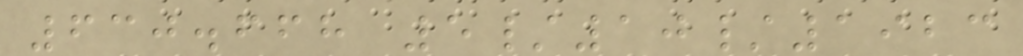630.668 5/10/1923
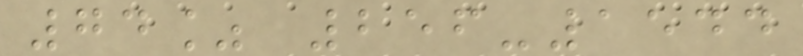74% 256-1544
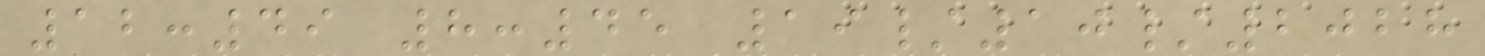12:49 8:45 19/10/2028
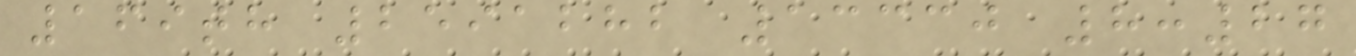169th 2591282 13330 8:27
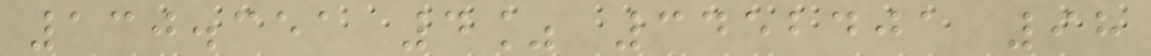130.351 4% 3452401 98
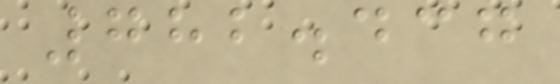782.437
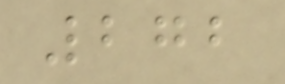272
